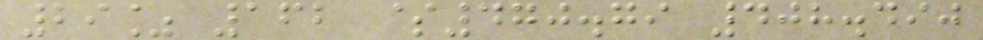29% 162 $470.79 408.490
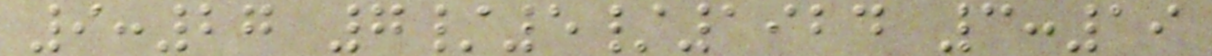9:27 7/5/1924 3:19
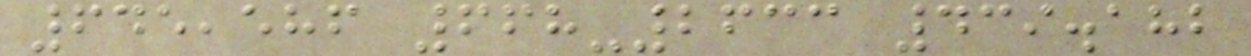645,586 668-2633 439.182
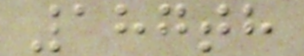187th
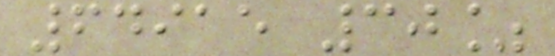64915 30%
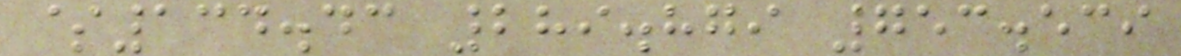$134.43 289.879 753.539
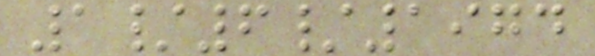1/6/1974
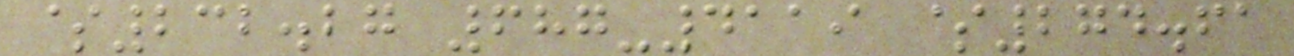$232.27 687-4119 $274.61
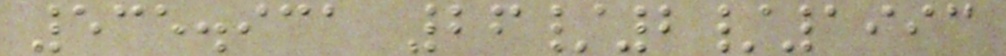535.931 26/2/1993
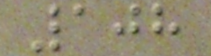108
